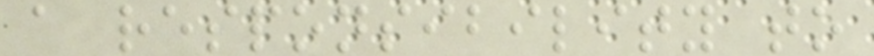a responsibility to
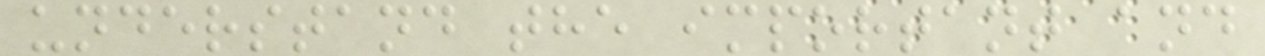understand the important and
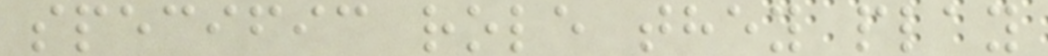specific role they play
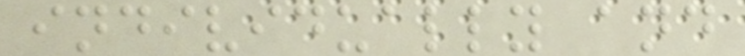individually and
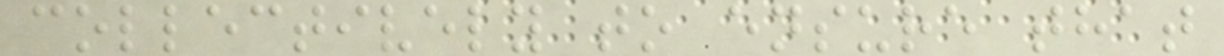collectively to ensure that
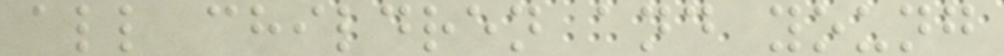all children and young
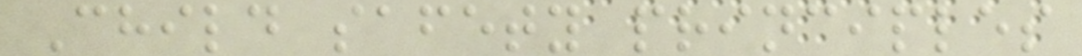Child safety principles
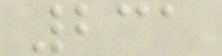231
